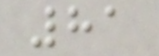81
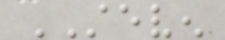STEVEN
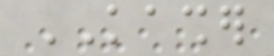KASHER
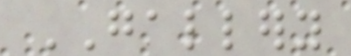GALLERY
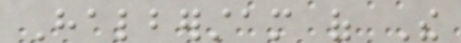Halberstam of The
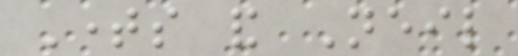Times and Neil
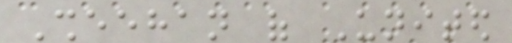Sheehan of United
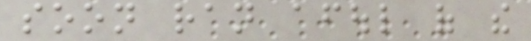soon ran afoul of the
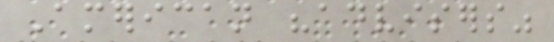American "advisers"
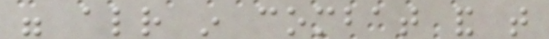were already in combat and that
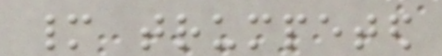many trumpeted
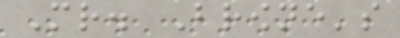Mr. Browne's
